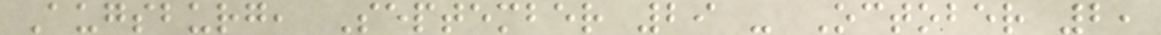Augsburg, September 29 - October 2,
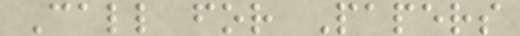Call for Papers
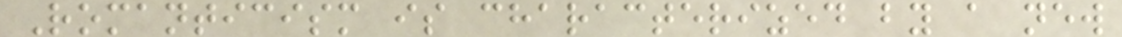Romanticism is characterized by a new
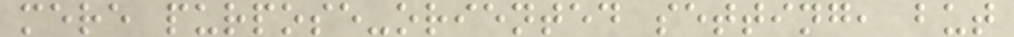mere purpose-oriented setting, but
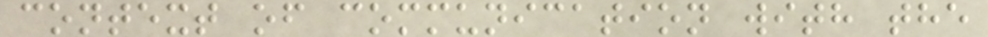context of communication with the
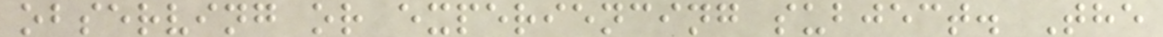observing or experiencing subject. The
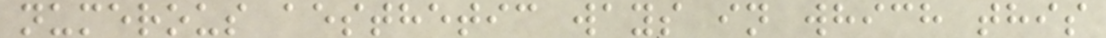numerous aesthetic ways in which this
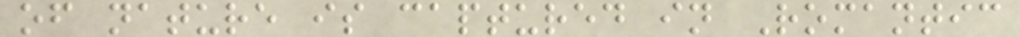of nature is captured in Romantic
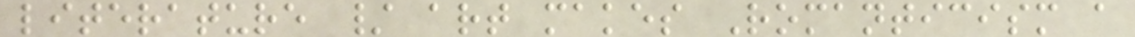literature / art makes Romanticism a
